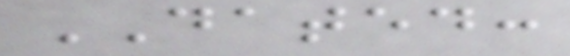DATED:
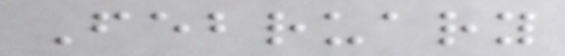February
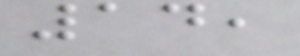14,
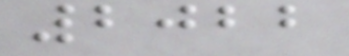2022
